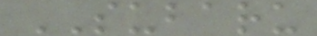SUBARU
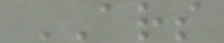ARS
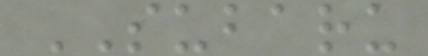SUBARU
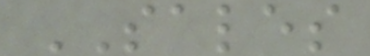SALES
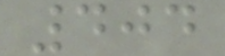404
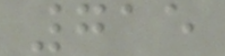715
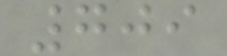709
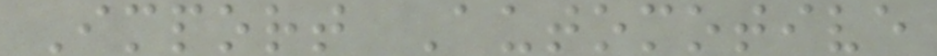Import Automotive
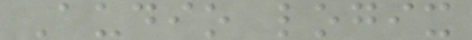Audio logix
